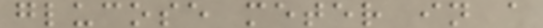glucose meter in a
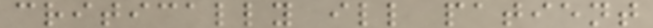critically ill patient
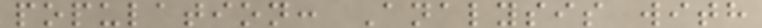population: Analysis with
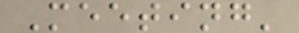Meeting'
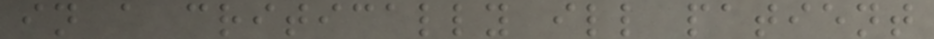in a critically ill patient
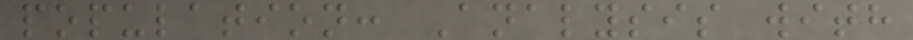population: Analysis with
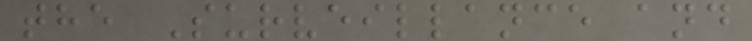the Surveillance and
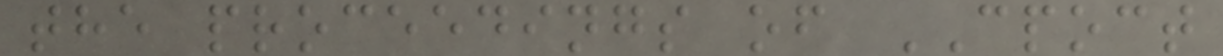the proceedings of CPOCT
